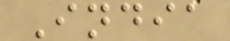India
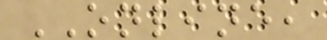ONLINE,
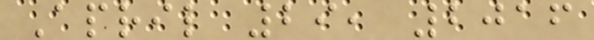April 29, 2016
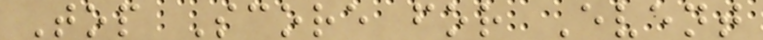Top Score for Event
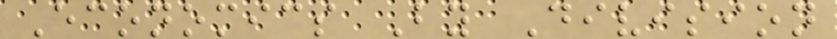Economics By Division
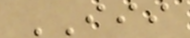III
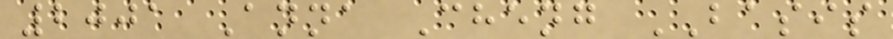2001 Anna Cheng BASIS
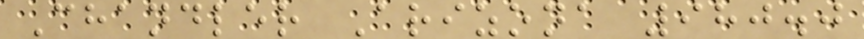Chandler Arizona 980.0
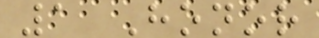1 Honor
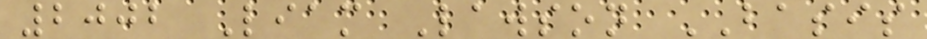2002 Liam Lawson BASIS
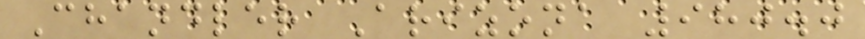Chandler Arizona 980.0
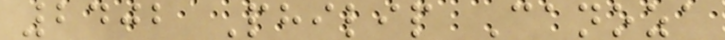2402 Philip Canoza
